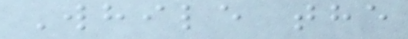While the
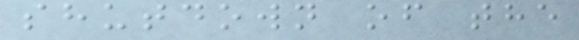shutdown of the
